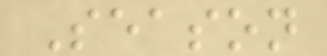Season
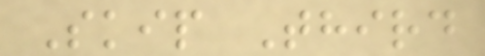Skip Third
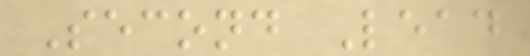Second Lead
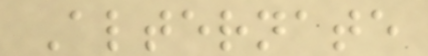Alternate
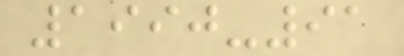1990-91
